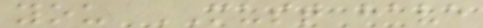you MUST have
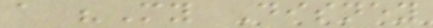a "My Disney
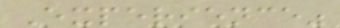Experience"
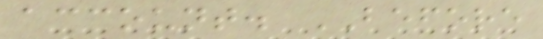account. BEFORE
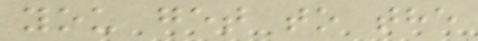you get to the
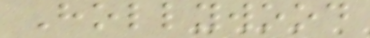Hollywood
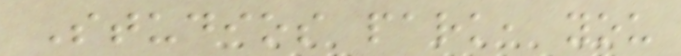Studios park, you
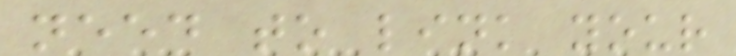need to link your
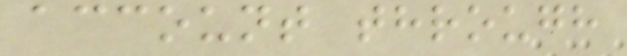account through
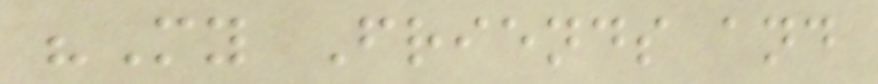"My Friends and
